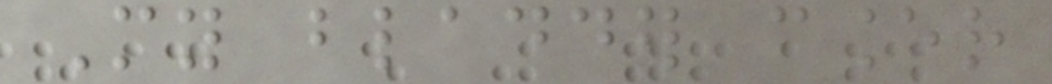My bladder cancer
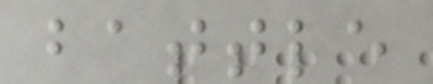battle
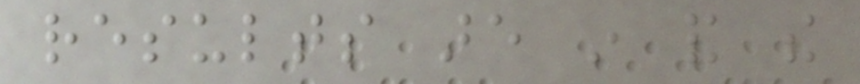results are in and the
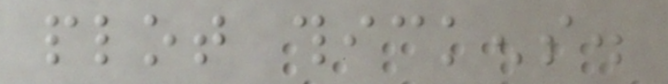plot thickens.
